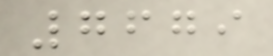7679
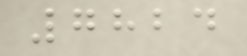7824
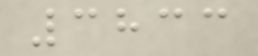3833
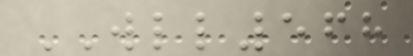WLL568
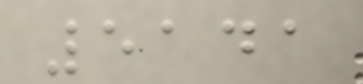5141
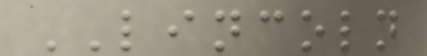LINCOLN
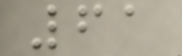61
